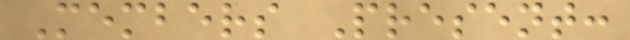Members Present:
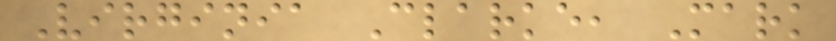Virginia Clarke, Mark
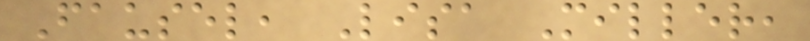Fausel, Lisa Miller,
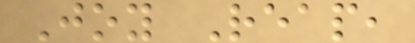Joy Reap,
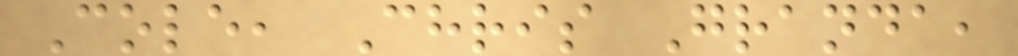Cole, Chris Granda,
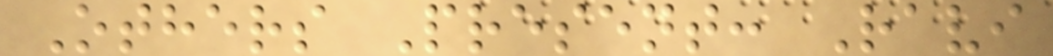Others Present: Ravi
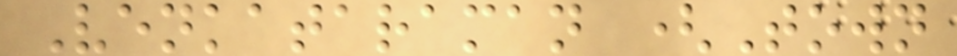Venkataraman (Town
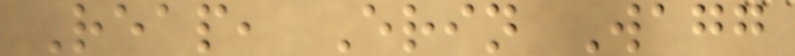Reap, Erin Wagg
